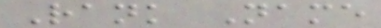Rank Name
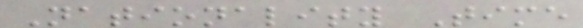Nationality Time
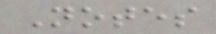Notes
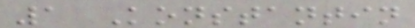1 Konstantin
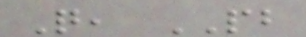Q, PB
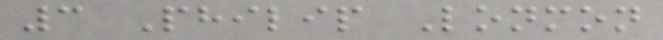3 Philip Lonmon
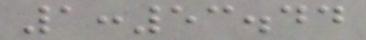1:53.44
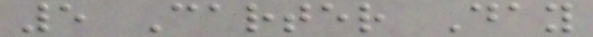5 Carter Day
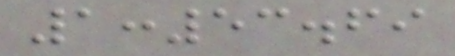1:53.69
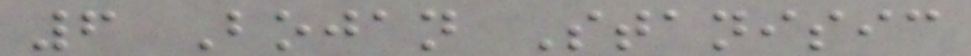6 Bojan Stanisic
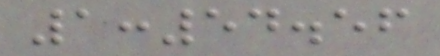1:54.56
